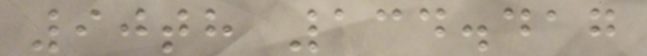90th 134.417
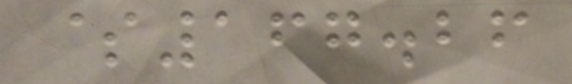$167.26
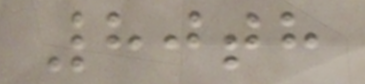80th
